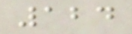124
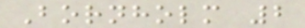Bornholm 2
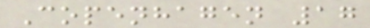Copenhagen 17
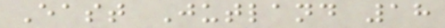East Jutland 18
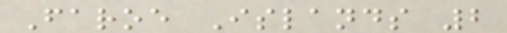Faroe Islands 2
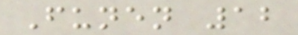Funen 12
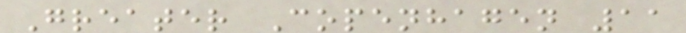Greater Copenhagen 11
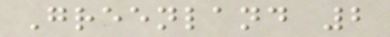Greenland 2
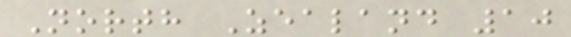North Zealand 10
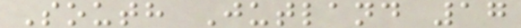South Jutland 17
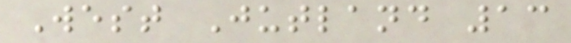West Jutland 13
